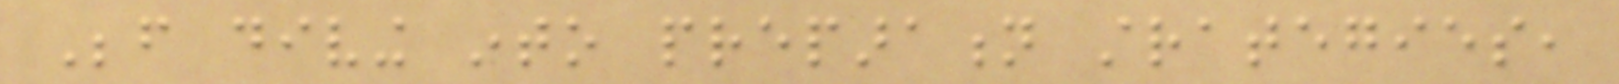Before diving into preparation strategies,
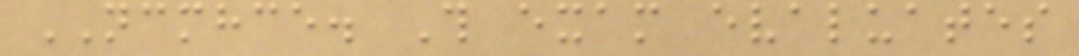NCMHCE. This exam evaluates
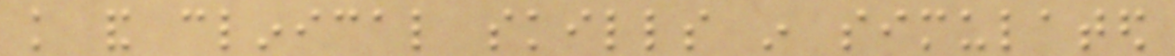knowledge and clinical skills in simulated
